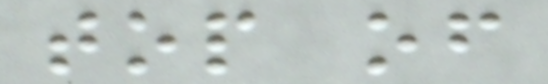top of
